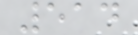514
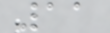11
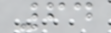64
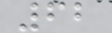62
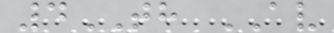4TH AV
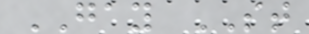GAY ST
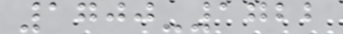1700-1722
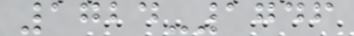1724-1746
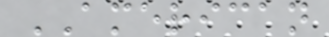AMERICAN
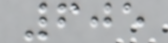605
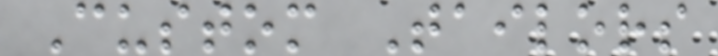Custom Tailors
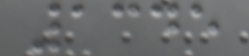1345
